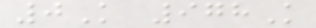0K 978K
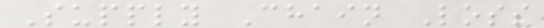Supply Chain Loss
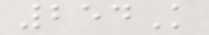254K
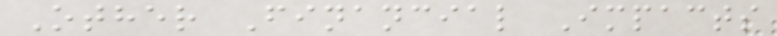Other Financial Impacts
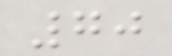70
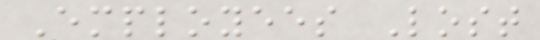Employees Lost
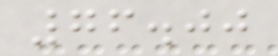76.00
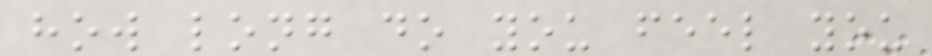how long do you feel you
